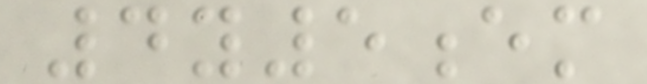4y5em
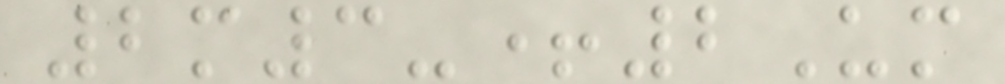2m3-+2Um
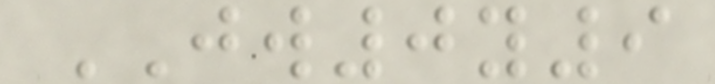JW0y9
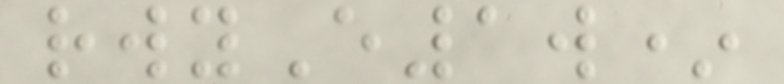rwyE1w*
